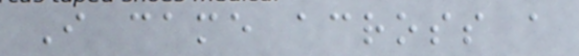I came across a
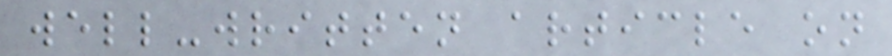well-written article on
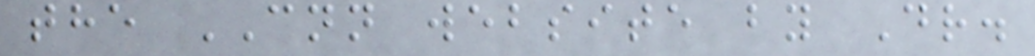the CNN website by Dr.
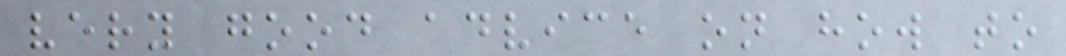very good advice on how to
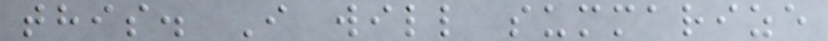this. I will summarize
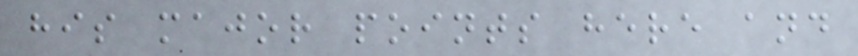his major points here and
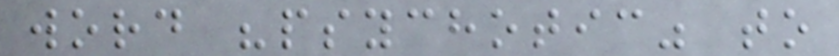word "psychotic" to
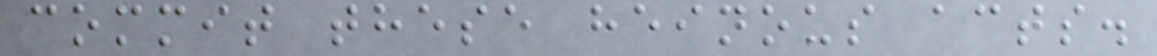commit these heinous acts.
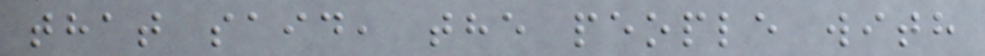that said, the people with
